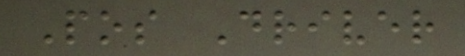Pos Driver
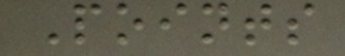Points
